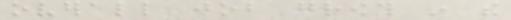overall job growth in the
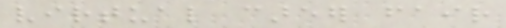virtual career fair
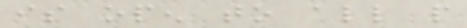is open to all people
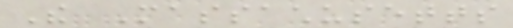The Massachusetts
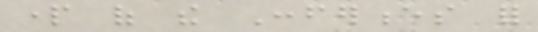part of the Conferences for
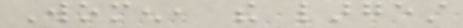Women, the largest
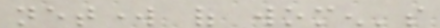network of women's
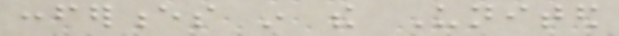conferences in the United
